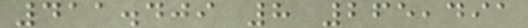411.409 8 265,491
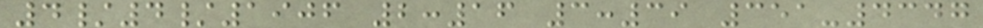4/4/1906 2:16 3:39 351-4347
